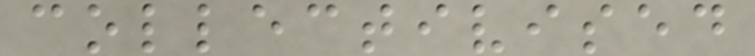collectivised
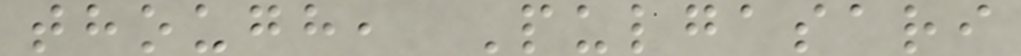though, Pulgasari
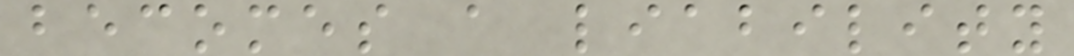becomes a liability
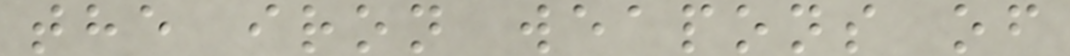the iron weapons of
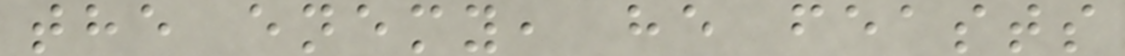the enemy, he feasts
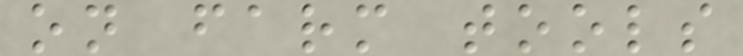on farm tools
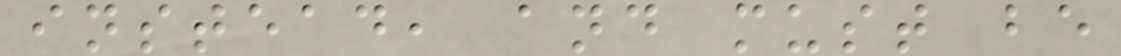instead, and must be
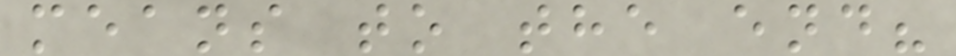means to the end?
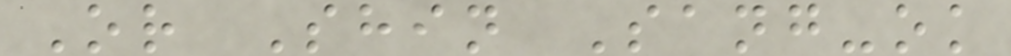Or Shin Sang-ok
